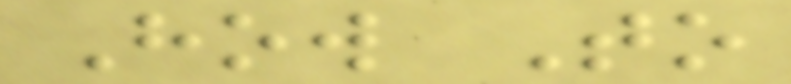How To
